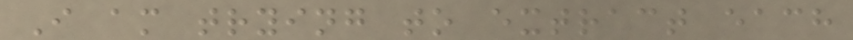I am trying to extract each
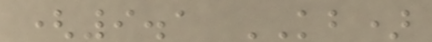(9.1 KB)
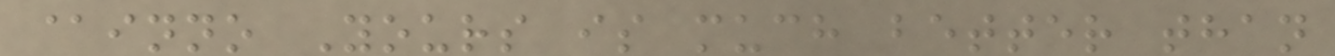@inno Yours is much better than
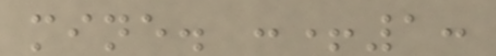mine. :+1:
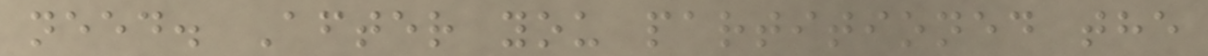need. After you partitioned the
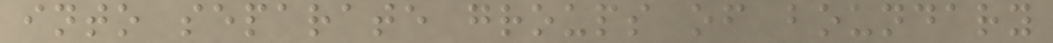into separate groups of boundary
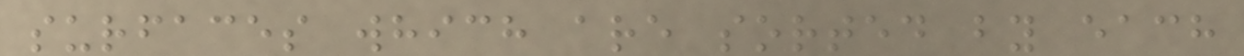surfaces which are sorted by each
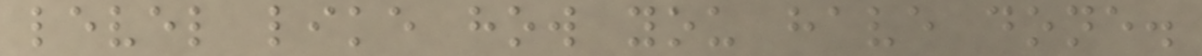level like how you have done.
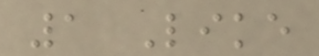1 Like
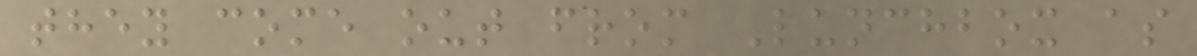they come out from Lunchbox as
